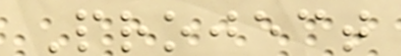Project
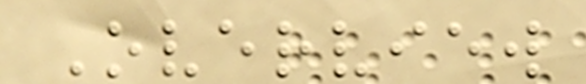Overview
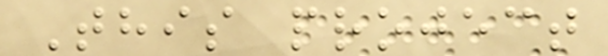This project
